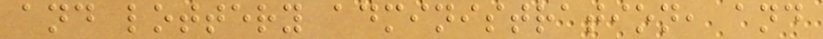and lottery administration, and
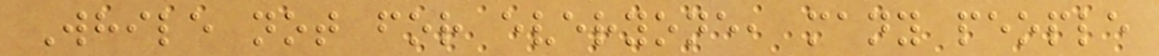While not for everyone, many people
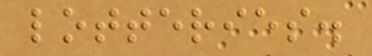lotteries.
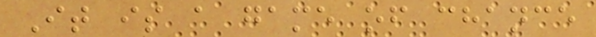It is a game of chance
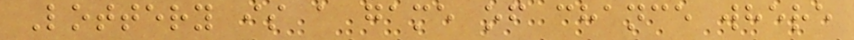Lottery is a game of chance where
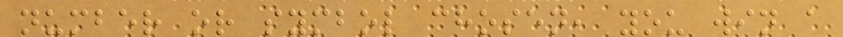number or symbol chosen, you win a
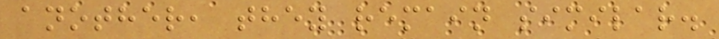another, they remain similar.
